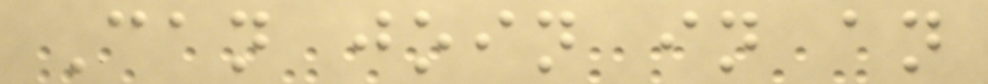Can join in an
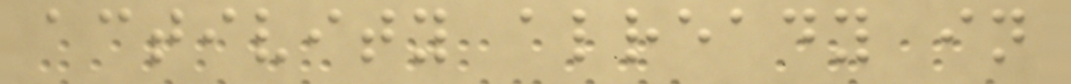activity already in
